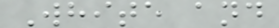White and
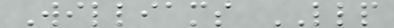Williams LLP
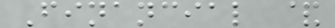Financial &
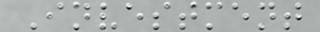Investment
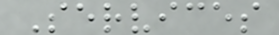Services
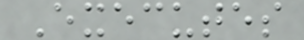Executes
